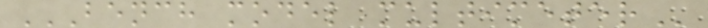BENCH MODEL MULTIMETER
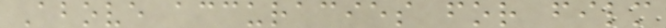Above accuracies for film
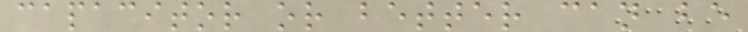capacitor or better can be
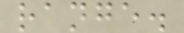range.
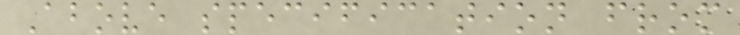Above specification from
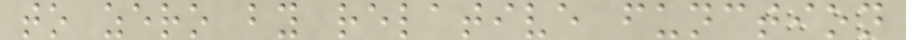to zero by relative function
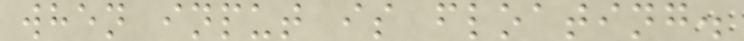when input is floating.
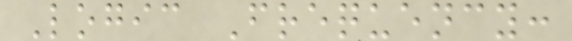Logic Frequency:
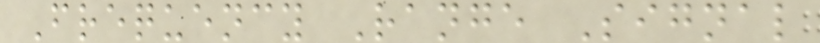Frequency Range Signal
